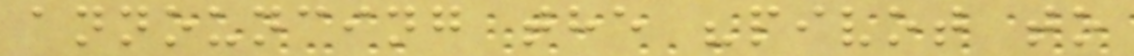announcing the "pivot to
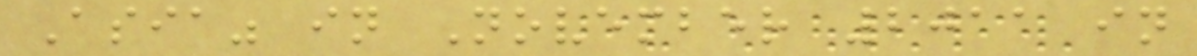Asia" in November 2011 in
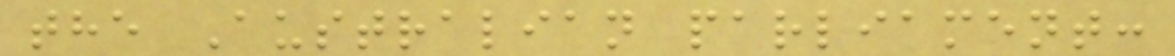the Australian parliament:
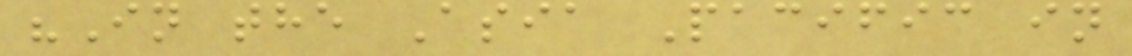"In the Asia Pacific in
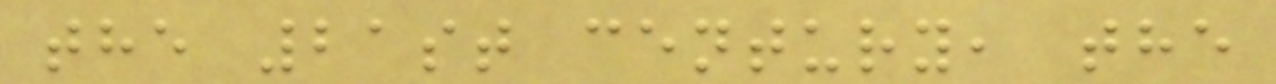the 21st century, the
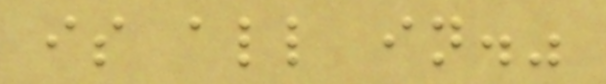is all in."
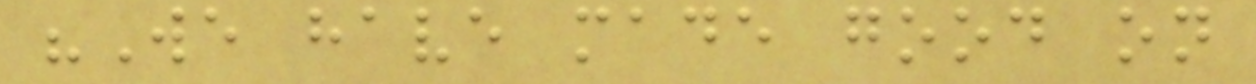"We have made good on
